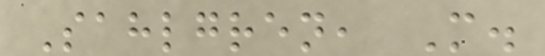Sahlgren, M.
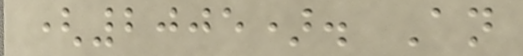(2005). An
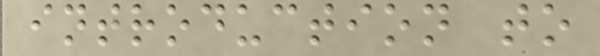introduction to
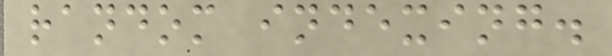random indexing.
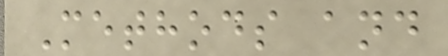Methods and
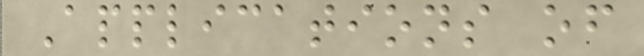Applications of
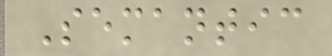Semantic
